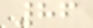86
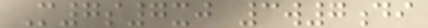M7s7xj 3w7di
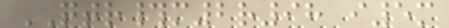QTR#m2r98 i5m
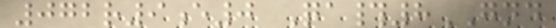072r9e0 Qa#8GND
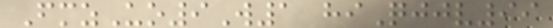FmzUo9W1 hiQjjv99
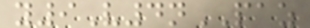y9V4nPAZ
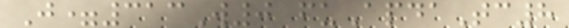J=313W0 fuApdaTc8
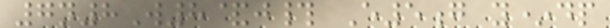7n8W8&j# E5g y*dp
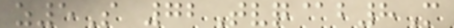z5S 72Tvq@b8M
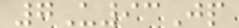7U93Jp
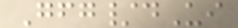Gfg/dUi
